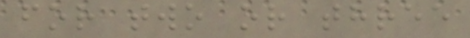for two or three
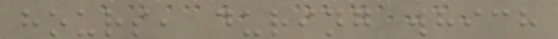hours, during which
